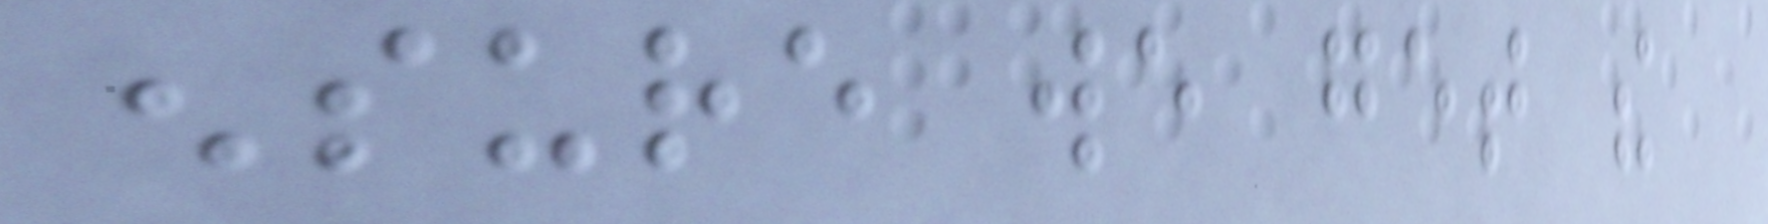ensure we get the
